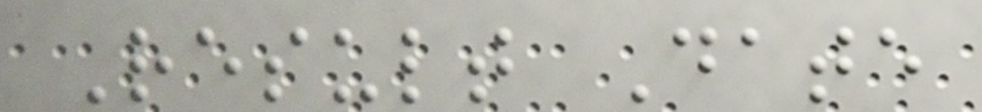Result Date
